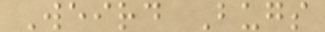Weird Bugs
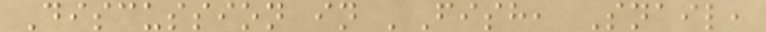Discussion in 'Fish, Snail,
